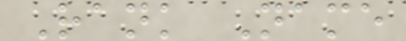Rank Name
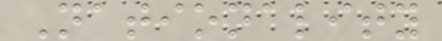Nationality
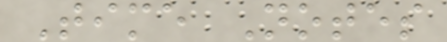Time Notes
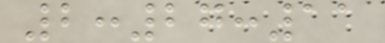2:27:11
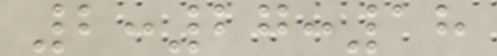2:27:18
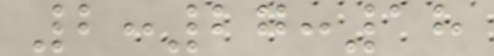2:27:18
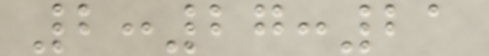2:27:21
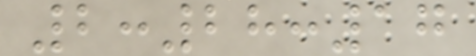2:28:17
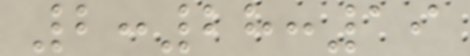2:28:19
